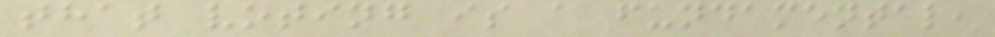that voting is a fundamental,
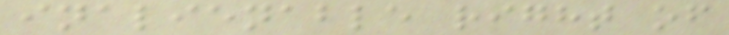inalienable right of
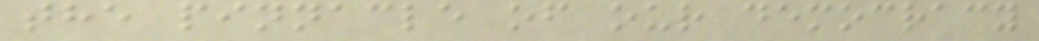the pinnacle of our democracy
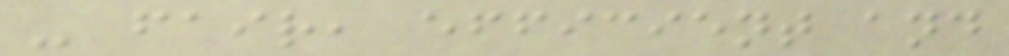- fair, efficient and
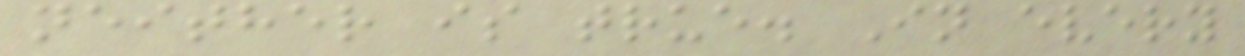neither is true. In every
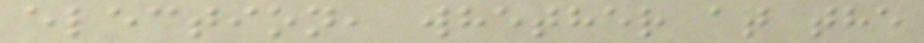election, whether at the
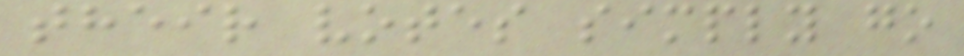their votes simply go
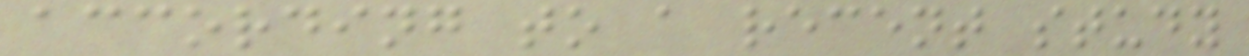according to a recent study
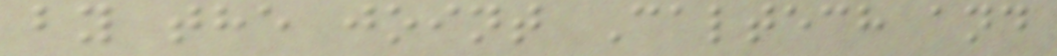by the joint Caltech and
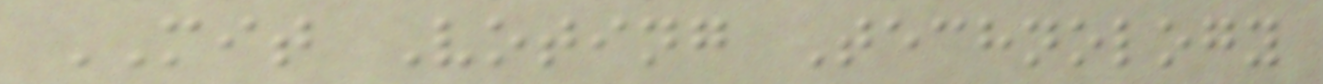MIT Voting Technology
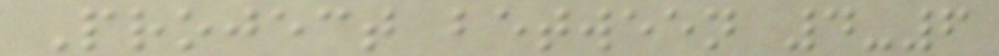Project between 4-6
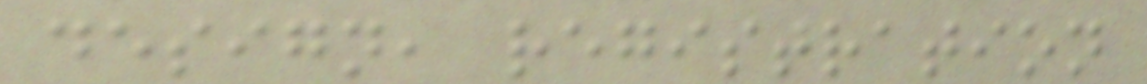design, registration
